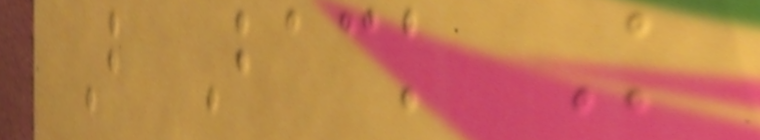B Back K
